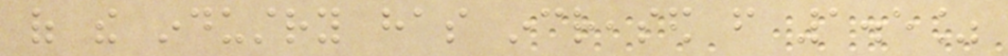of the industry has increased from 1.5%
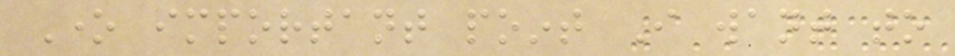One important point I want to
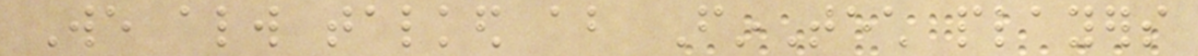We always talked about FinTech players
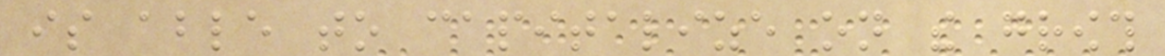is able to capitalize on the growth
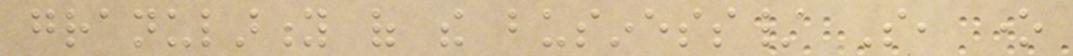granularity of the business/ So, one
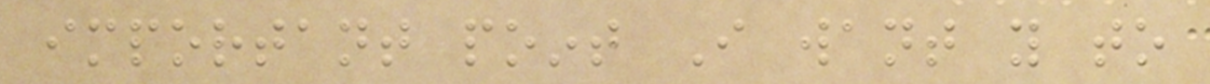important point I want you to
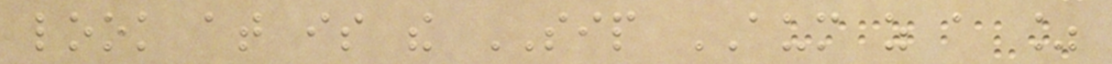look at is the SIP AUM as a %
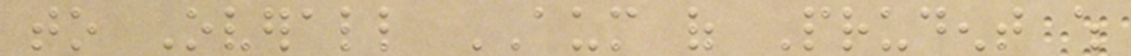to Overall AUM of Prudent which
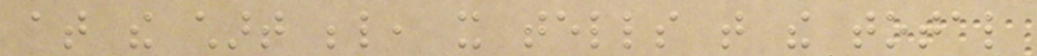at the chart below, it tells that the total
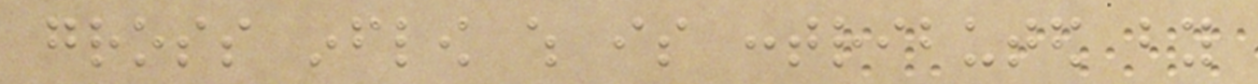gross inflow which is contributed by
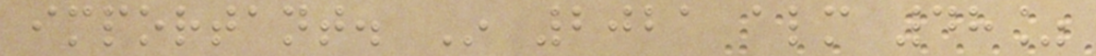important. In 2021 almost 48%
